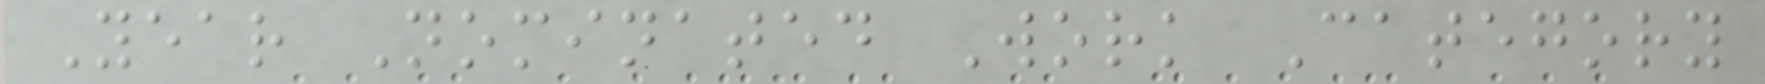Year Nominated Work Category
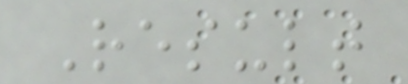Result
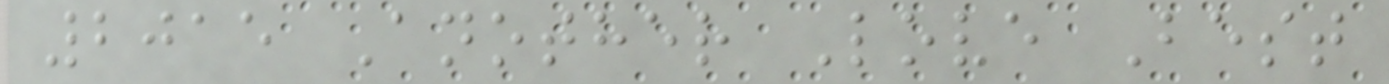2015 Another Love Best
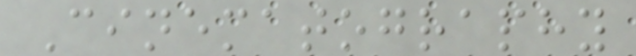Cinematography
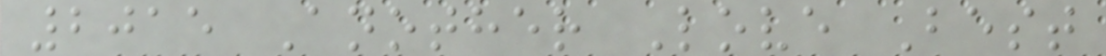2015 Another Love Best
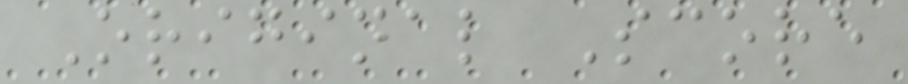Original Score
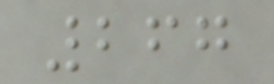267
